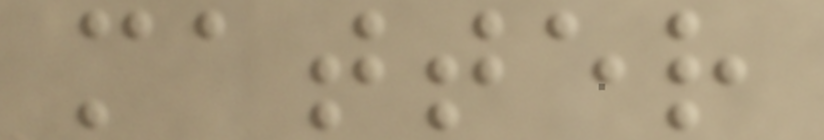matter
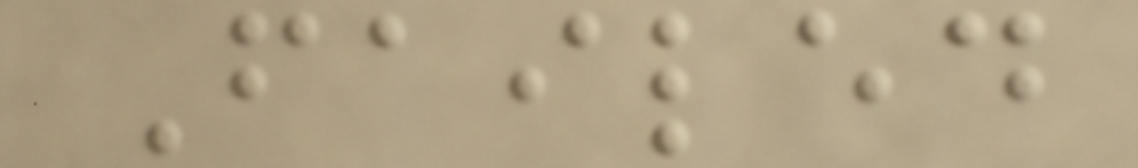Failed
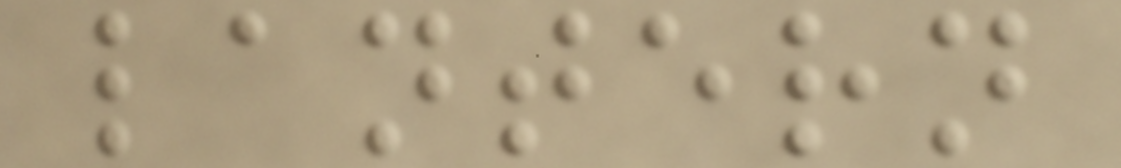lantern
